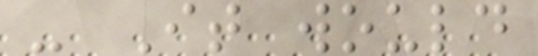- It would
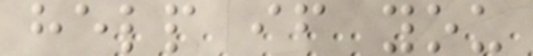help if you
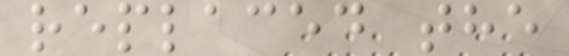replaced the
